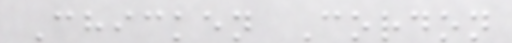Chicken Cordon
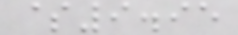$9.95
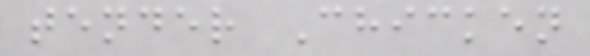tender Chicken
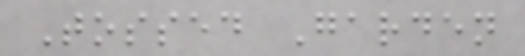Tossed Garden
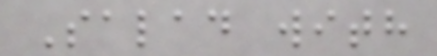Salad with
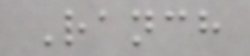Ranch
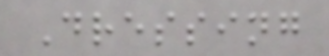Dressing
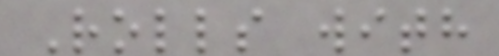Rolls with
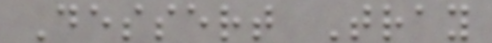Dessert Tray
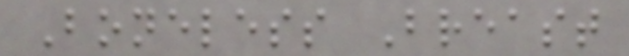Boneless Breast
